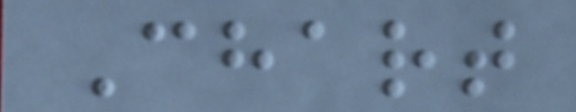Chart
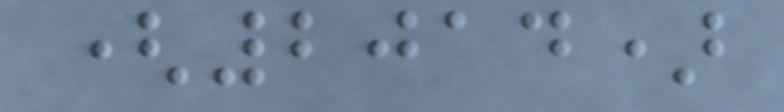(2014)
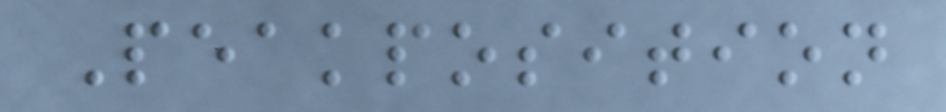Peakposition
